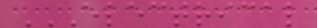ELECTRICAL
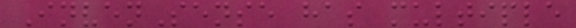InvenSense has multiple
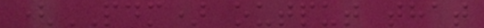(PDM) output that
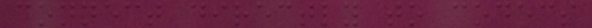connect directly to codecs
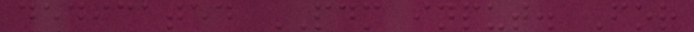dedicated PDM input. For
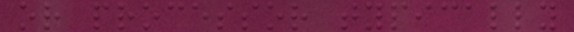or processor typically
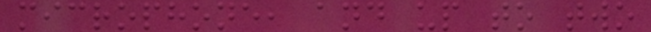microphone, and up to two
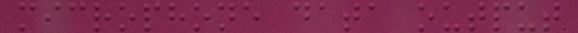microphone data output
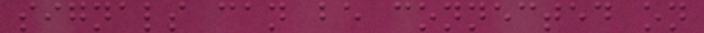signals can be connected on
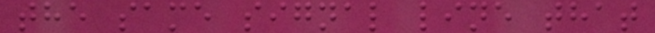the same signal line that
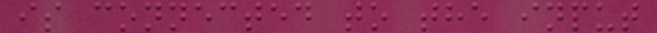is connected to the input
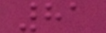81
